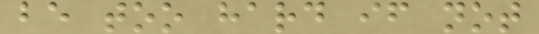be too hard if not
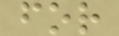for
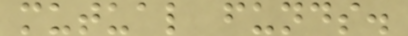mutual funds.
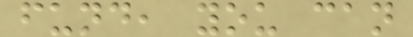fund, you can
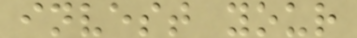invest your
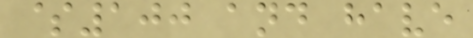$100 and have
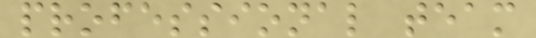professional team
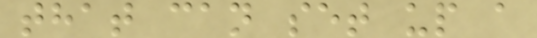that can set up a
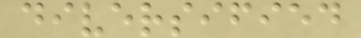diversified
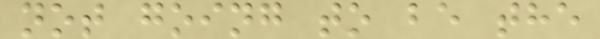not going to be the
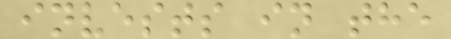invests in the
